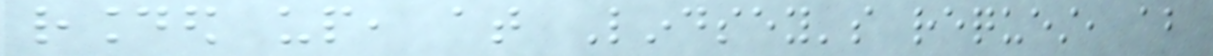rounded up, at Lindsey's request, about
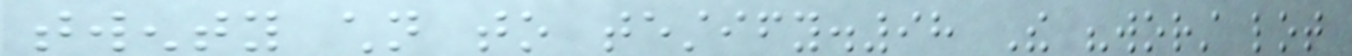twenty children to testify.98 The "worst lot
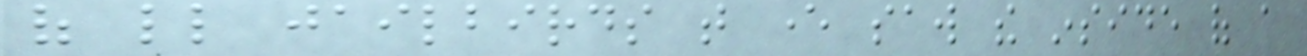of little jailbirds that ever saw the inside of a
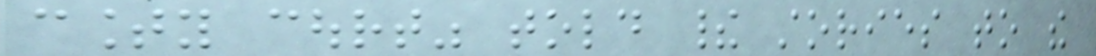county court" told their stories to the
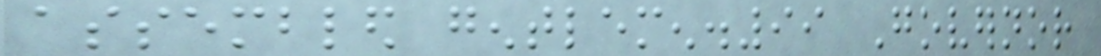assembled gentlemen.99 Governor
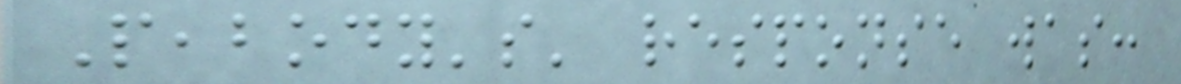Peabody's' response was:
